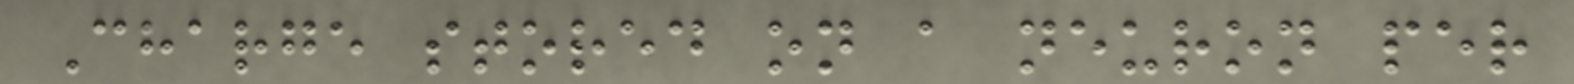Charge stored on a neuron per
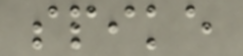spike
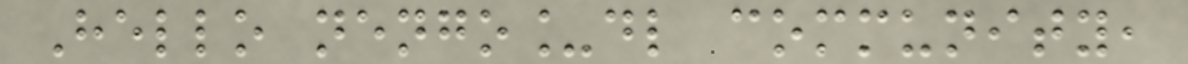Hello nengo_dl community,
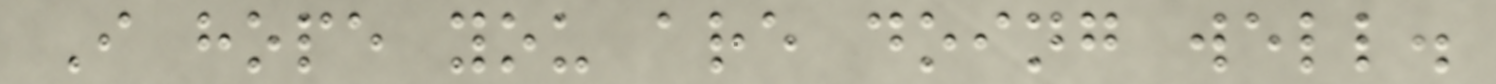I hope you are doing well.
